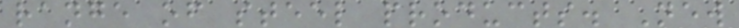range of steel products. New
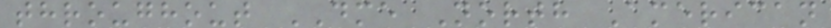throughout DME North American
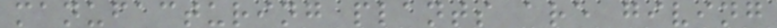manufacturing plants are giving
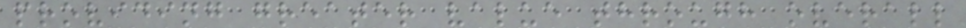providing greater value through overall
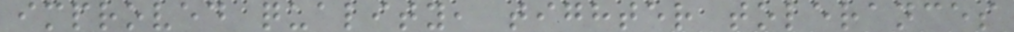improved quality, tighter tolerances
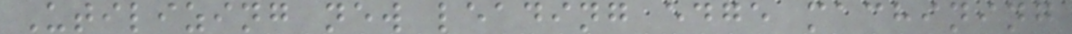Utilizing new leading edge machining
